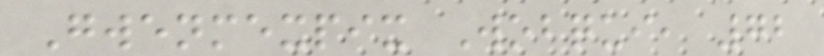Gwenmexpix Wobqui, 72
